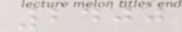2400
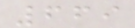669
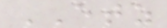ETZ
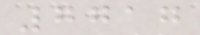7717
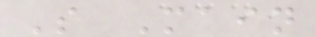S Main
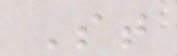St
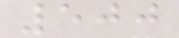500
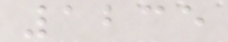1235
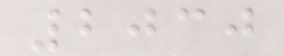2030
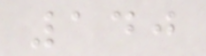140
